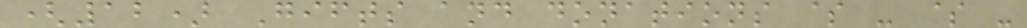(12) Gifts and donations $ - $ -
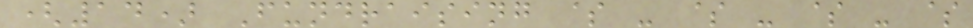(14) Fundraising $ - $ - $ - $
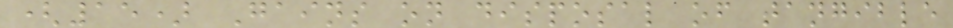(15) Gains on disposal of tangible
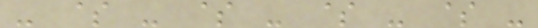- $ - $ - $ - $ -
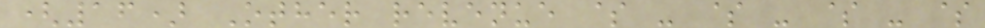(16) Other revenue $ - $ - $ - $
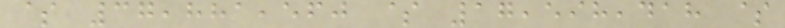$ 37,881,560 $ 17,598,418 $
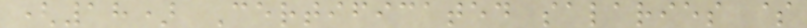(18) Certificated salaries $
